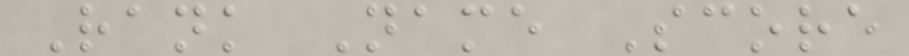Rank Name Score
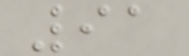91
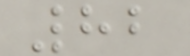82
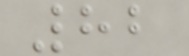82
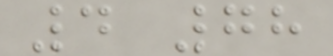4 78
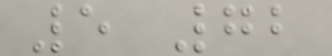5 72
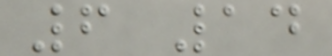6 14
